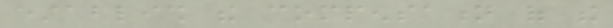establish the compensation of the
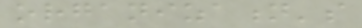organization's
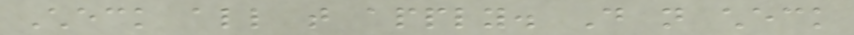Check all that apply. Do not check
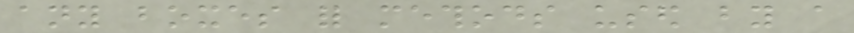any boxes for methods used by a
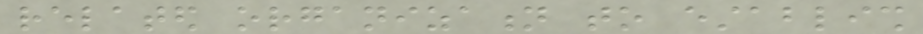related organization to establish
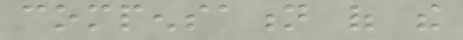compensation of the
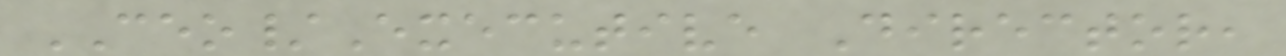CEO/Executive Director,
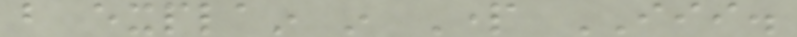but explain in Part III.
